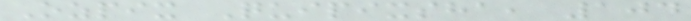Ozpix Quipixsha, 104
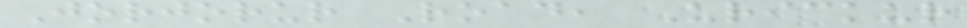Jorjorur Road, Urickur
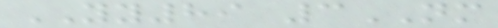YY89 3NM
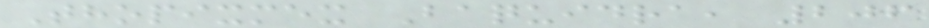Thopixmex Baquidra, 206
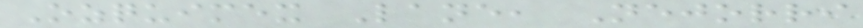Ozquimex Lane, Nejorri
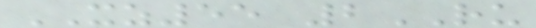XZ55 2RU
